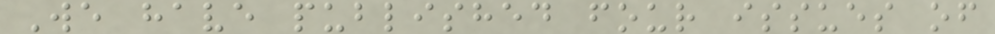We have published four issues of
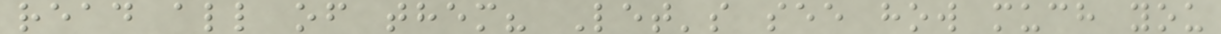read all of them? Let's see how much you
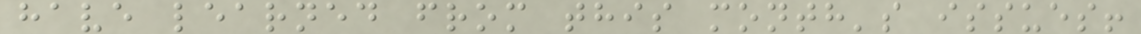have learned from this month's issues!
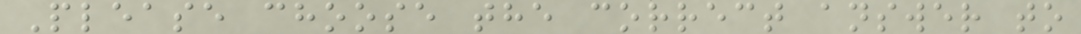Please choose the correct answer to
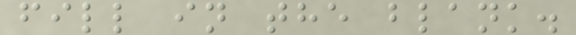fill in the blank.
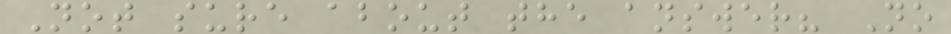Not sure about the answer? No
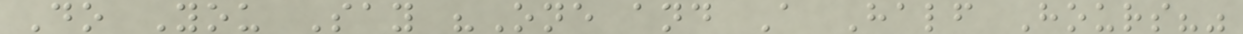Do You Say "One and A Half Hours?"
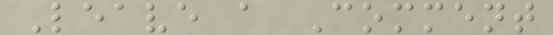Leave a Comment
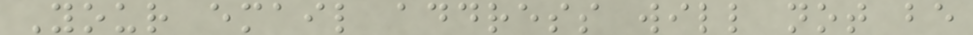Your email address will not be
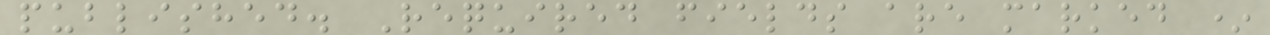published. Required fields are marked *
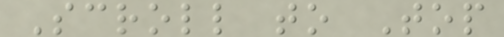Scroll to Top
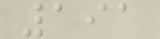191
